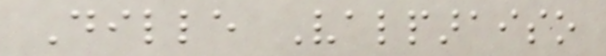Dille Valparaiso
